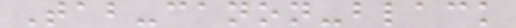Tab-canon-black
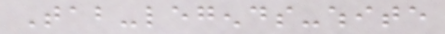Tab-legends-white
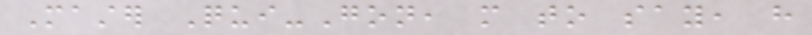Master Qui-Gon, more to say, have
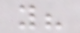you?
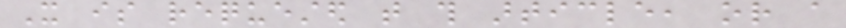It is requested that this article, or a
